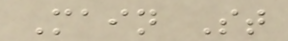Main St
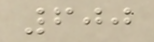600
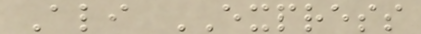Ali EXPRESS
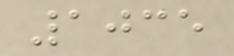1035
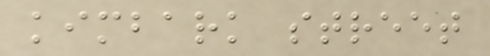kimbark street
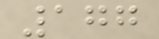177
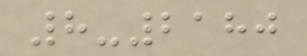8-2180
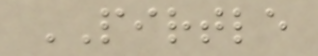PIRTLE
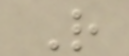R
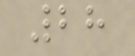28
